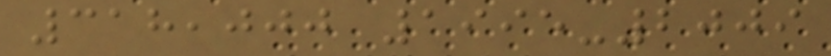318,000 1995-2009
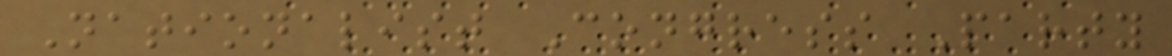Nationalist Congress Party
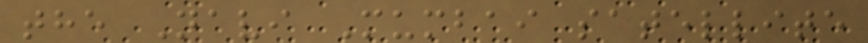the Navi Mumbai satellite
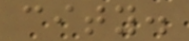city.
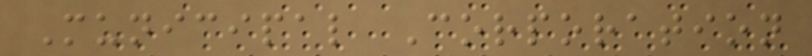Municipal Corporation
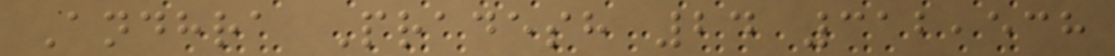Andhra Pradesh 24 312,538
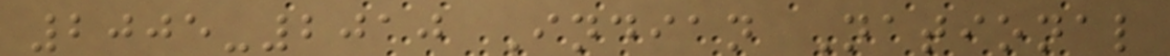2005-2010 Indian National
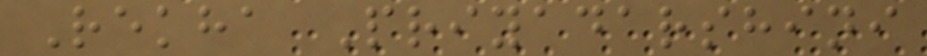Rekha Priyadarshini
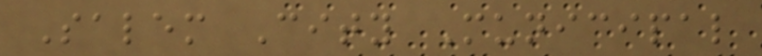Salem City Municipal
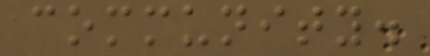community.
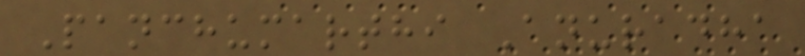Panchumarthi Anuradha
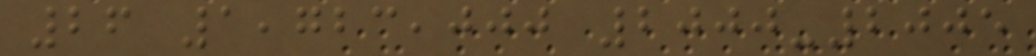26 1,723,000 2000-2005
